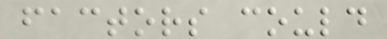factors could
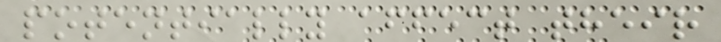potentially affect their
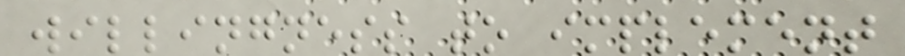willingness to implement
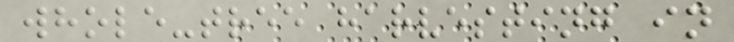whole-tree harvesting in
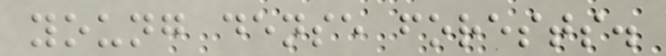young dense forests.
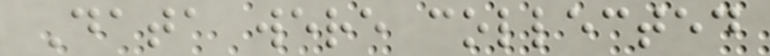Data were collected
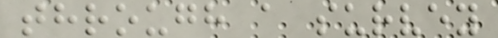through a survey
